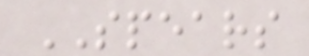SPEARS
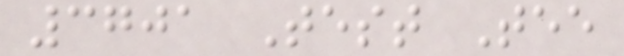3701 Test Tee
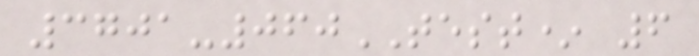3701-060TEST* 6
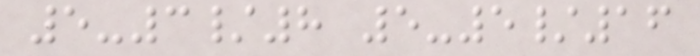5-3/8 5-5/16
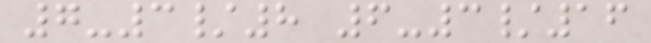7-3/8 6-3/16
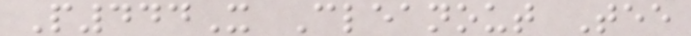P444X Cleanout Tee
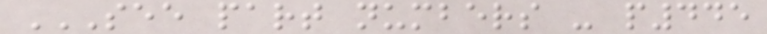SEE PART NUMBERS - P445
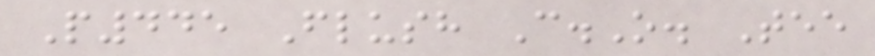P445 Flush C.O. Tee
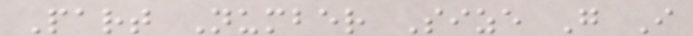Part Number Size G I
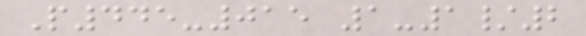P445-015 1-1/2
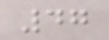47
